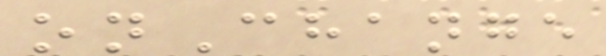onChange
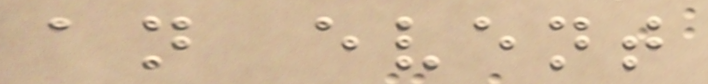an event
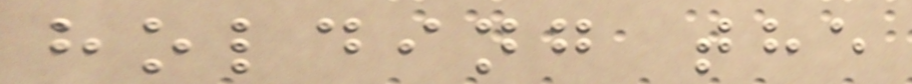holding the
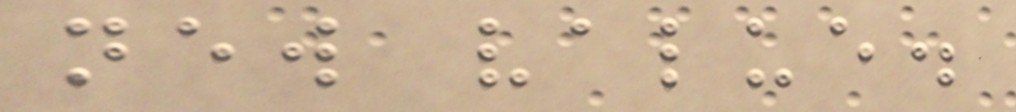new value.
